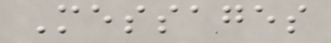Messages
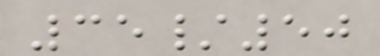35/50
